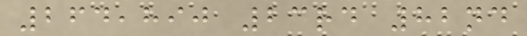264,890 23rd 82nd
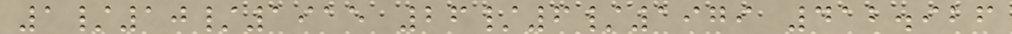1/10/1915 26/6/1979 412.926
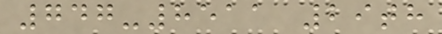747-8511 29th
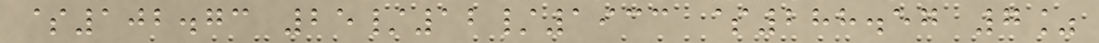$102.73 25/12/1933 $288.57 7%
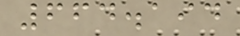664.194
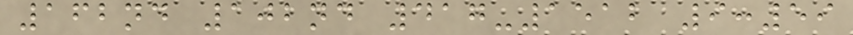162nd 102nd 417-1512 9:59
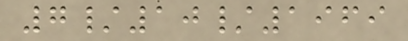7/10/1969
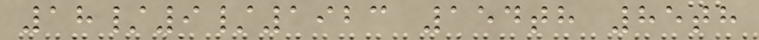18/9/1923 154th 85th
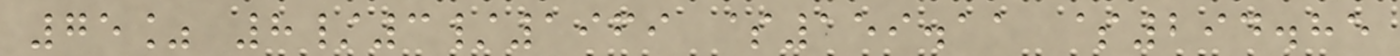75% 8/3/1969 $159.11 $294.85
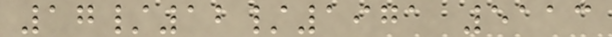17/12/1971 5113
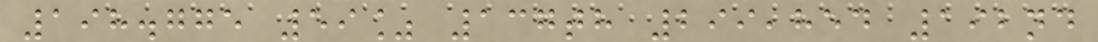198.775 59% 137th 299,854 192nd
